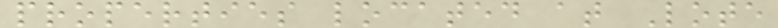properties located at Lote
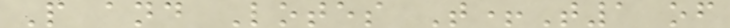P and Lotes T+T1 of
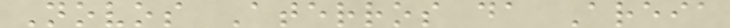Novos Aterros da Areia
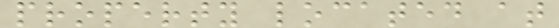property located at
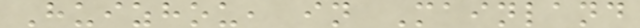Huizhou, in Mainland
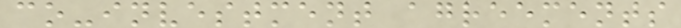co-investment agreements
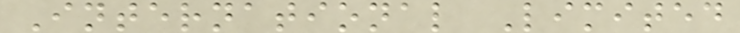International Limited
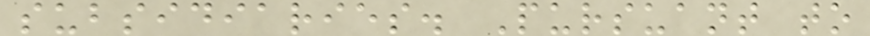subsidiaries. Pursuant to
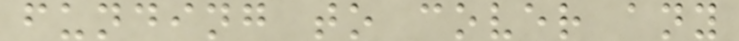funding to cover any
